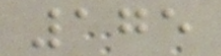175
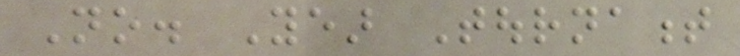No. Year Tournament
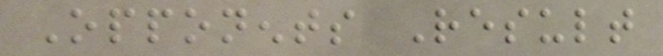Opponents Result
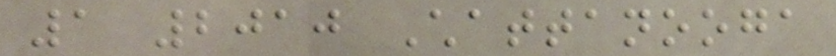1 2010 Chattanooga
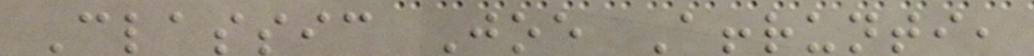Classic Joe Affrunti,
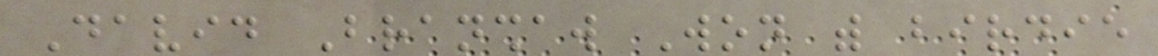David Branshaw Won with birdie
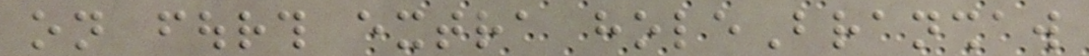on fourth extra holeBranshaw
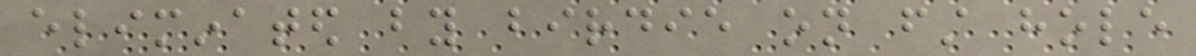eliminated by birdie on first hole
